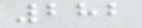282
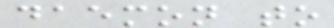daemon to
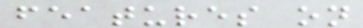features on
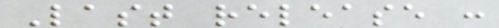Last release :
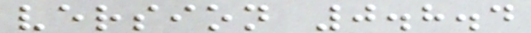version 0.8.4
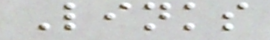Links
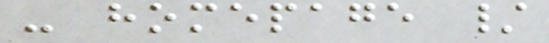- homepage /
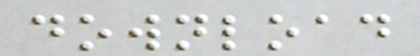download
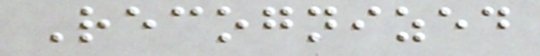Recognized
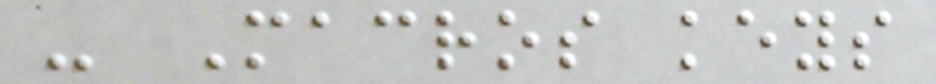- Macros keys
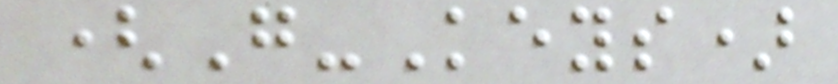(G-Keys)
